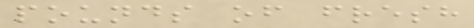pounds of fresh
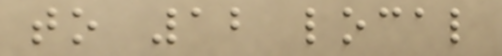to 12 local
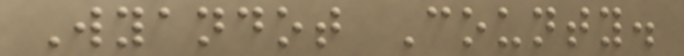Wyandot County.
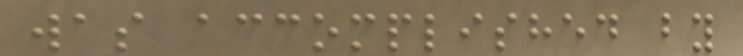was accomplished by
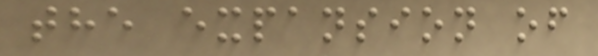the expansion of
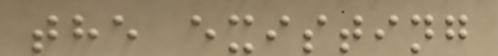the existing
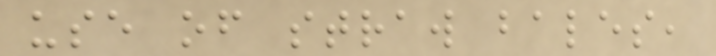use of straw bales,
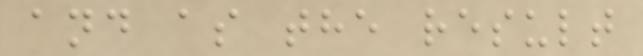and as the result
